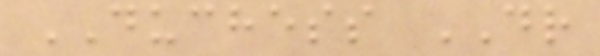DUCHESS DR
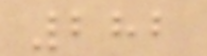282
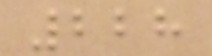228
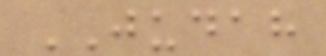JUDAH
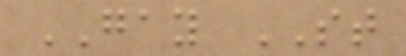GAY ST
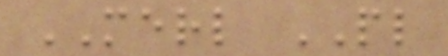MERL PL
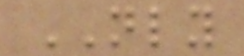NLY
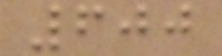600
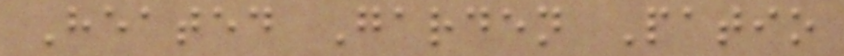Heated Garden Patio
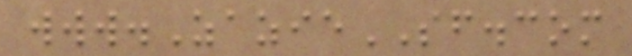www.ZazieSF.com
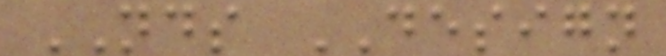NDS DESIGN
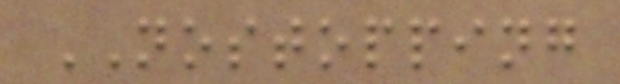NOSTOPPING
